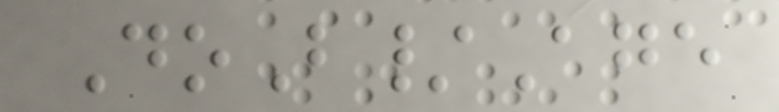DoB/Age
